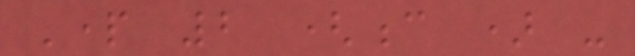Part 2 (c ) -
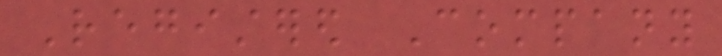Registered Company
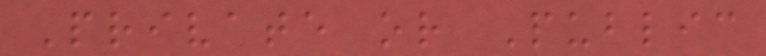Private or Public
